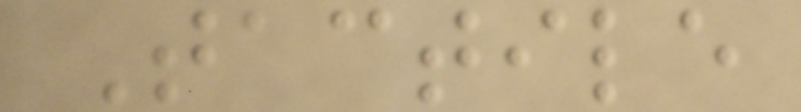Tactile
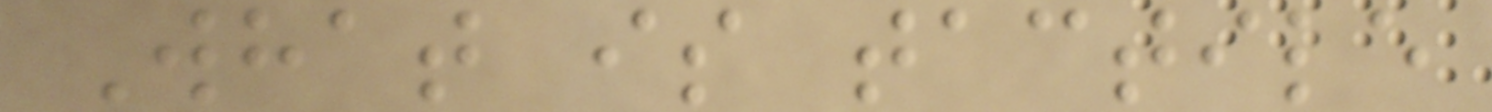What is tactile
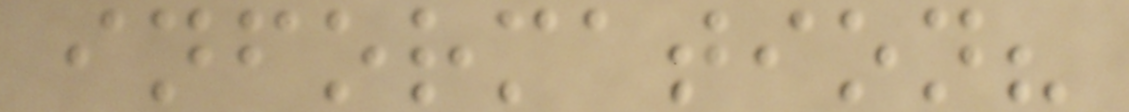information?
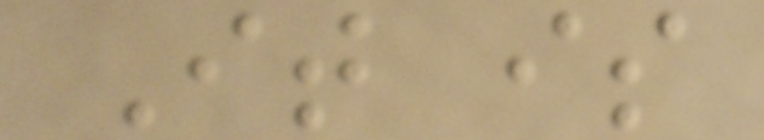It is
